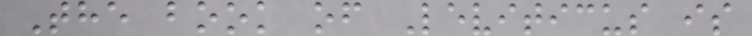The book of Leviticus is
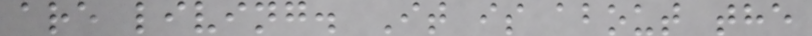are living. It is about the
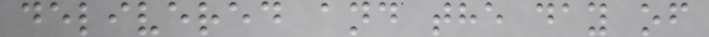delivered and the day of
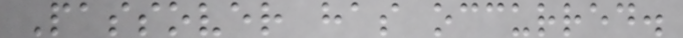Passover has occurred.
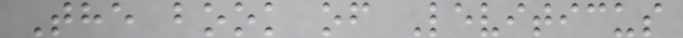The book of Leviticus
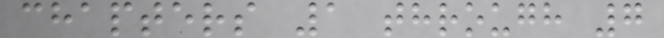chapters 1 through 7
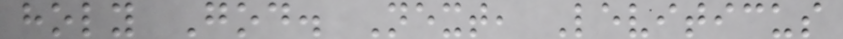holy God. Next, Leviticus
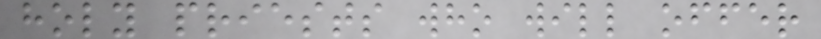holy priests who will offer
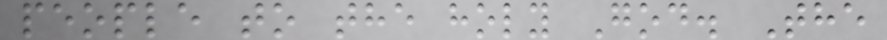people to the holy God. The
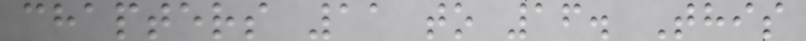chapters 11 to 16. This
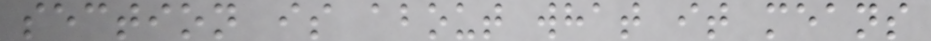section is about what it means
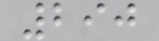290
